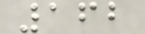162
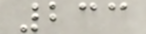233
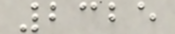2325
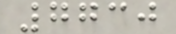7730
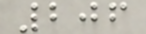206
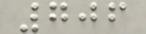706
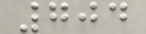704
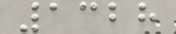1328
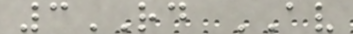3RD AV
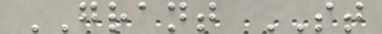GRANT ST
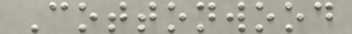Cottonwood
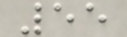55
